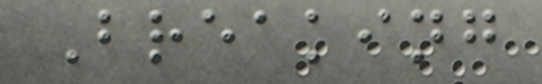Breaking
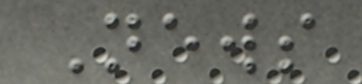News
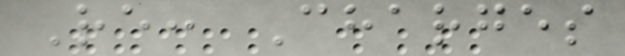Re: Charges
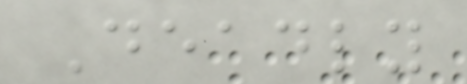Deadly
